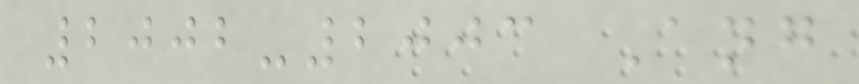2002-2003 Ang
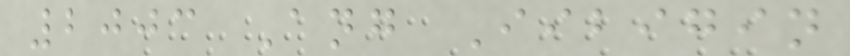2003 Ang Iibigin
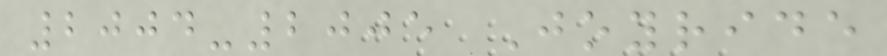2004-2005 Joyride
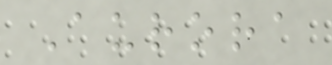Aurora
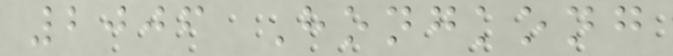2006 Hongkong
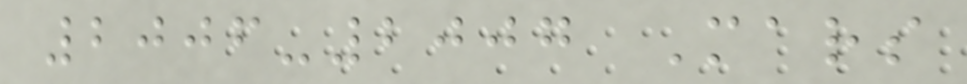2006-2007 Mars
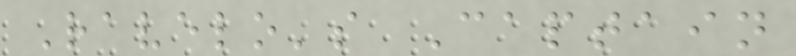Ravelo's Captain
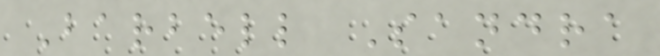Barbell Sandra
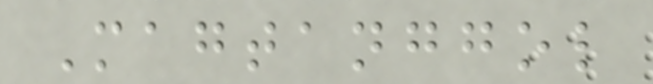Magtanggol
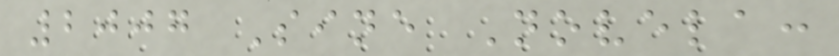2007 Sine Novela:
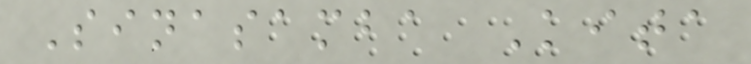Sinasamba Kita
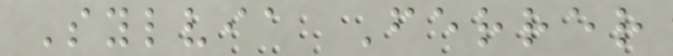Sylvia Ferrer
